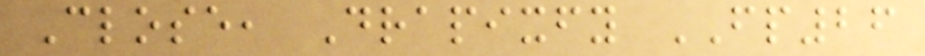Close, Drapixfy FP26
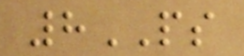8PS
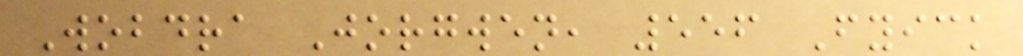Wobdra Jorgwen, 556 Fyick
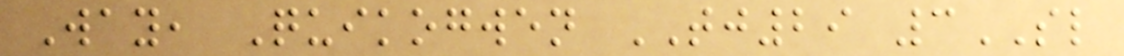Way, Quikogwen TJ29 3SL
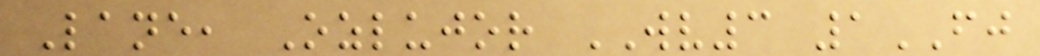Lane, Ozlujor WV3 1FJ
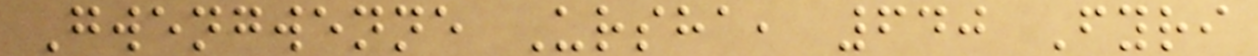Gwengwenne Ursha, 640 Fyri
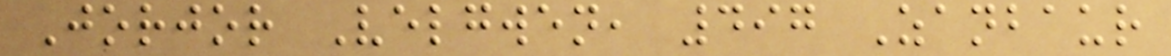Jorjor Velgwen, 497 Zanbaur
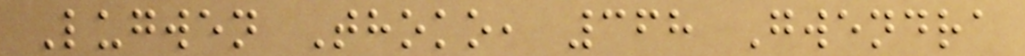Lugwen Thoko, 368 Gwendra
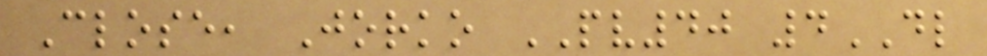Close, Jorko PV40 4DL
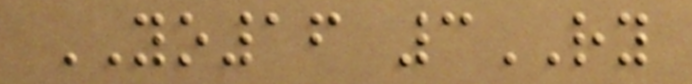YO16 3RY
